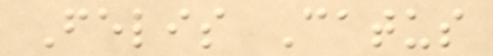Felis Catus
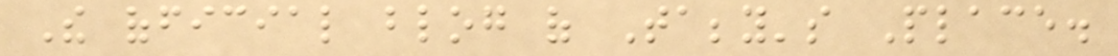The official blog of Tabby's Place.
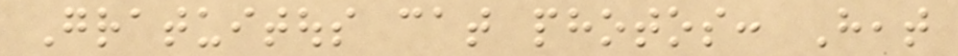Gratuitous cat photos: Heat
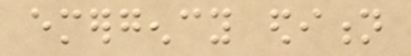emergency edition
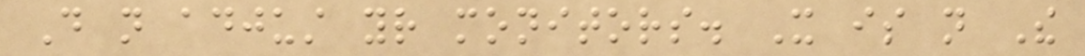Do not adjust your monitors. It is not The
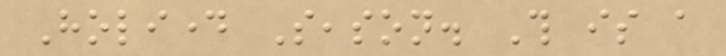Holiday Season. This is a
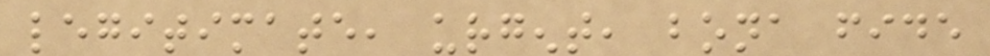legitimate, urgent, bona fide
